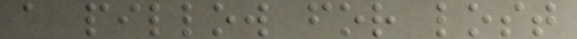a pillow for lost
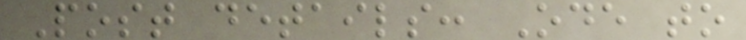Post details: Ode to
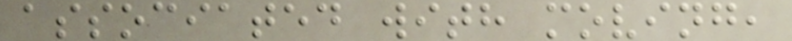associated with moving,
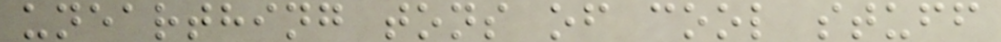unearthing tons of cool stuff
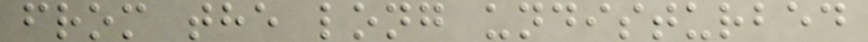from the long undisturbed
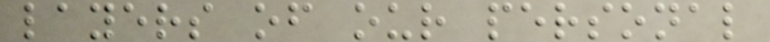layers of our personal
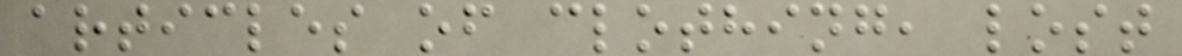articles of clothing, lost
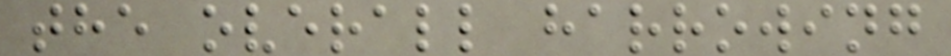the overall harrowing
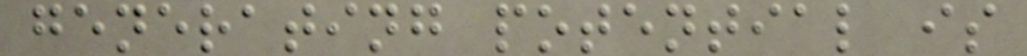generating potential is
